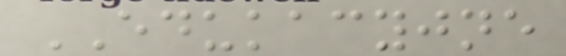EDUKACYJNE
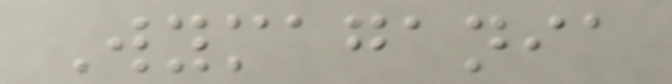Wymagania
